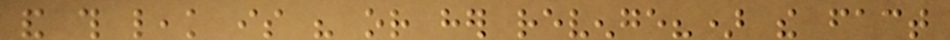and this leak is his or her revenge?) the fact
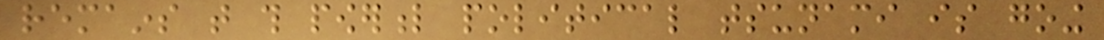remains that this powerful political tsunami is going
